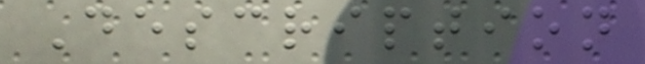Description
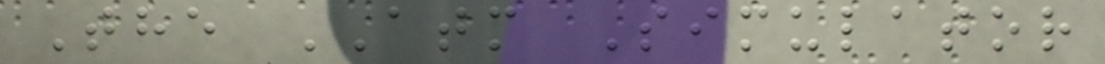The ATM Simulator
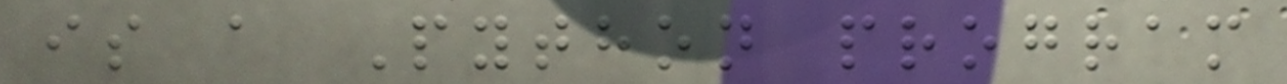is a Python program
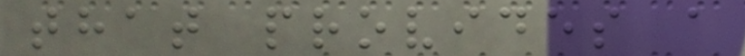that provides a
